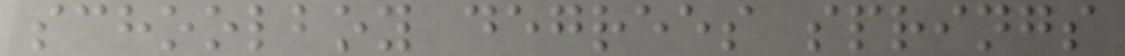schoolboy degrees springs
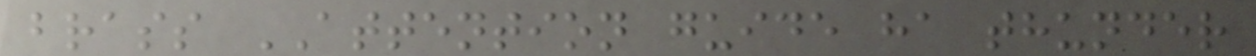brass ATTENTION guide ha thunder
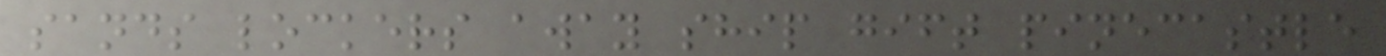sands lockers away ship gift pinecastle
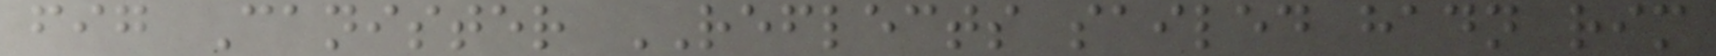fig Canister REFLECTS sailed hadn rim
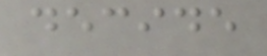decide
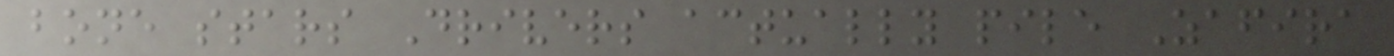bone stars Drivers actually pile Zafira
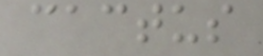cactus
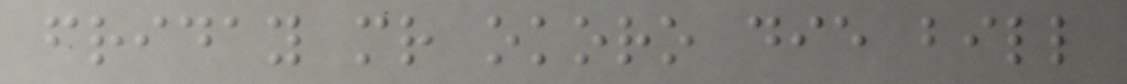friday mr okoro die bill
